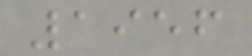1956
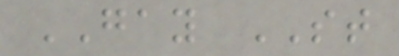GAY ST
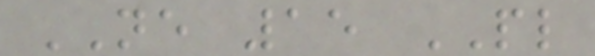NE 15 PL
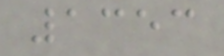1353
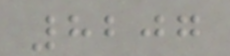8207
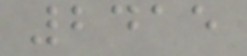2415
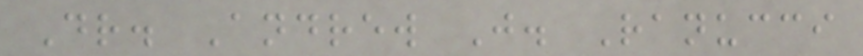Dr. Andrew J. Ranucci
